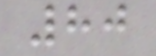80
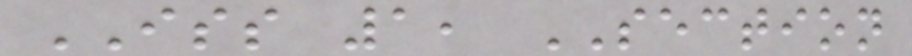ISS 1, SECTION
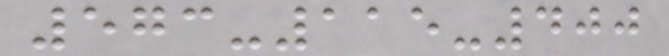573-115-400
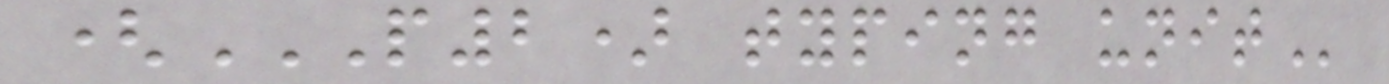(P2) TYPING UNIT
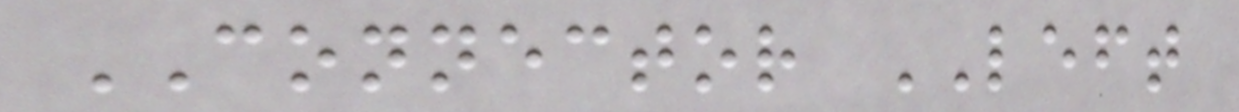CONNECTOR LEFT
